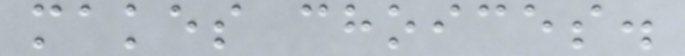makes choices.
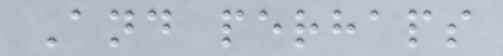And perhaps
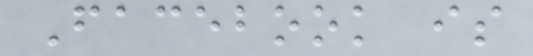Facebook is
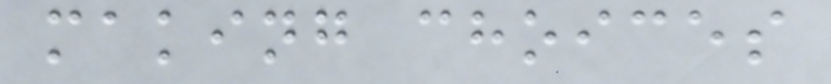making choices
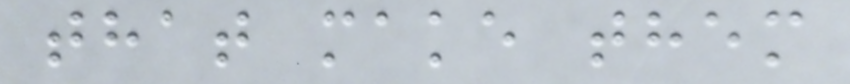that make them
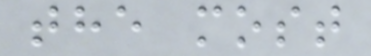the most
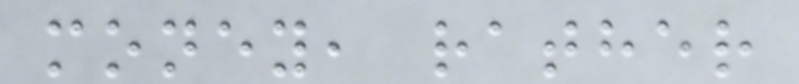money, rather
